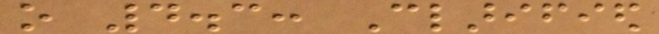o 4.3: Clarified
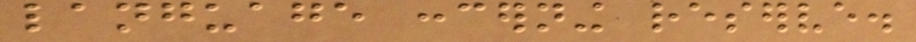language concerning reserve.
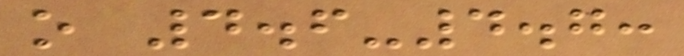o 4.6-4.7:
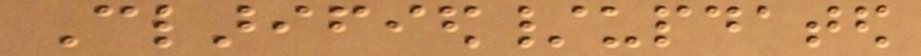Clarified/updated
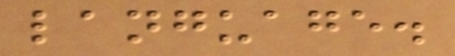language.
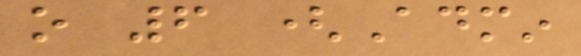o 6 (Admin
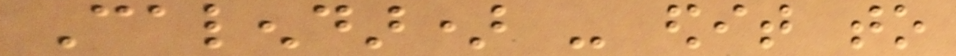Calendar) - edit to
